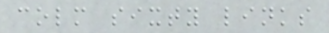colm sixty links
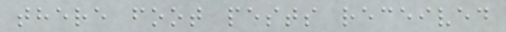there foot pests received
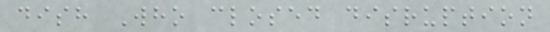dish Who closed disruption
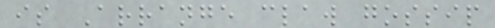is Arrange claw gossip
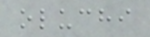oluchi
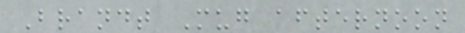Brandt Mug afternoon
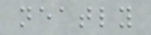neatly
